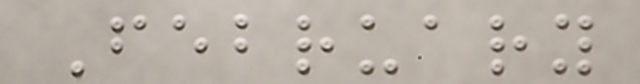February
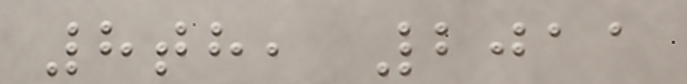8th, 2011
